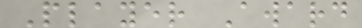Player Award
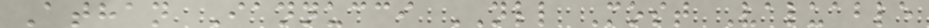Athan Iannucci NLL Most Valuable
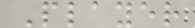Player
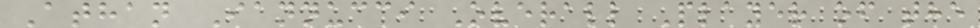Athan Iannucci Overall Player of the
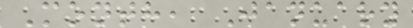Month, January
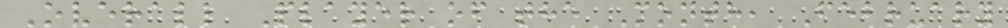Overall Player of the Month, February
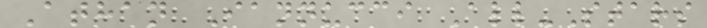Athan Iannucci All-Stars
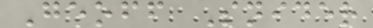Geoff Snider
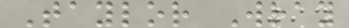Taylor Wray
